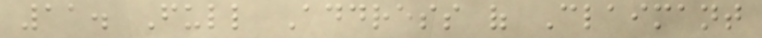11. Full Address of Claimant
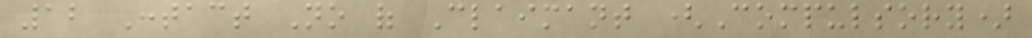12 Contact No of Claimant (Compulsory)
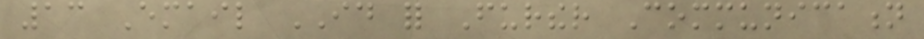13 Email ID for Further Communication
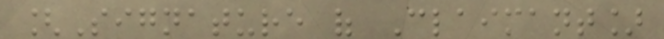[Signature of Claimant]
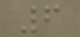6
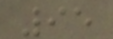95
